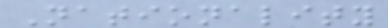Nationality
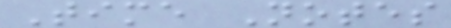Time Notes
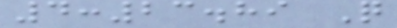4:23.89 Q
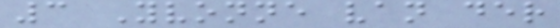3 Yvonne van der
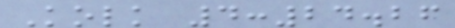Kolk 4:24.26
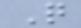Q
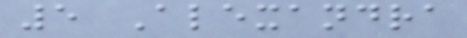5 Alexandra
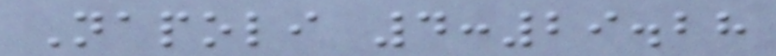Napoli 4:29.28
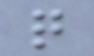q
